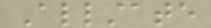Allstate
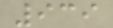939
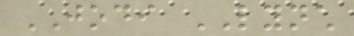JODI LYNCH
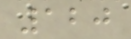120
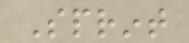Sprint
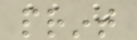print
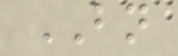BN
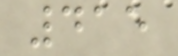415
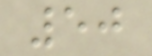50
